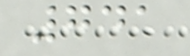741
